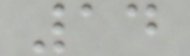14
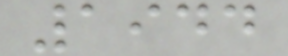1944
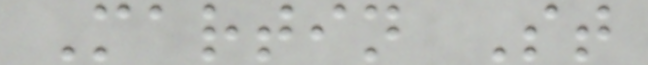Martin St
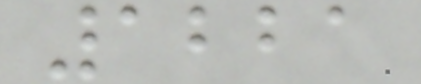1221
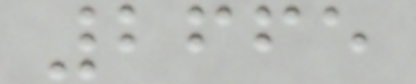2665
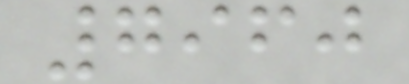7960
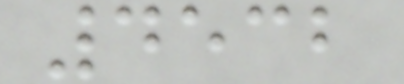4532
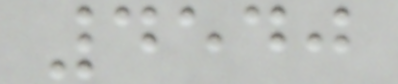4540
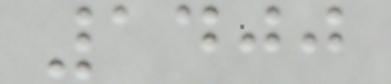1400
